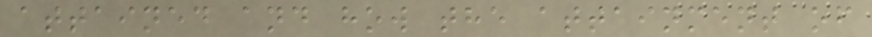attained and how the attainment of
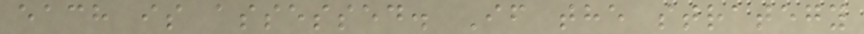each is assessed. If the strategy
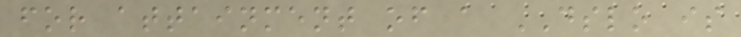for attainment of a DSLO is
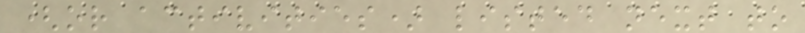(or activities) listed next to
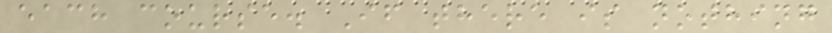each course. If there is nothing
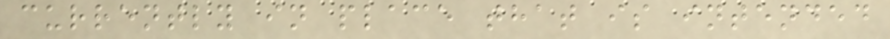currently in place that is intended
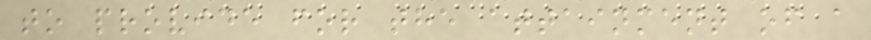to provide for the attainment of a
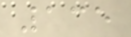135
